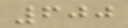600
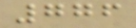776
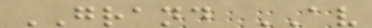GRAND AV
